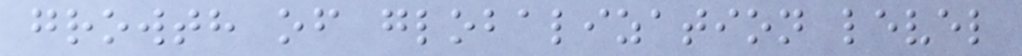growth of globalization level
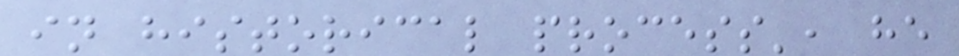in historical process', he
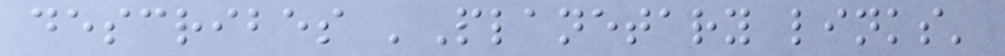describes 'Planetary links'
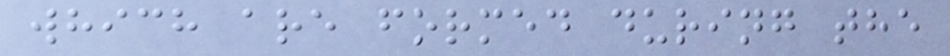which are formed during the
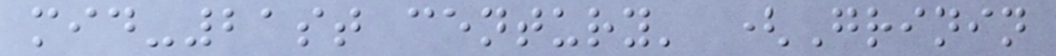mid-21st century' (Grinin
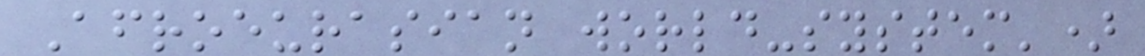Afroeurasian world-system')
